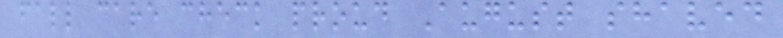fall care check proud August shaved
